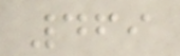469
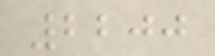2200
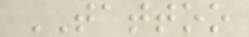TATTOO
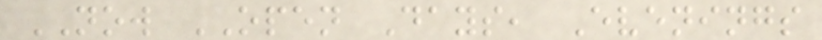NOW OPEN Days, Evenings
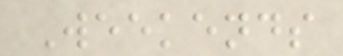Weekends
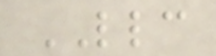LLC
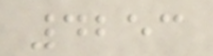4253
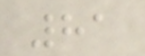81
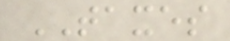TAXES
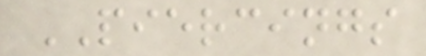PIERCINGS
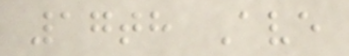17th Ave
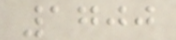1700
